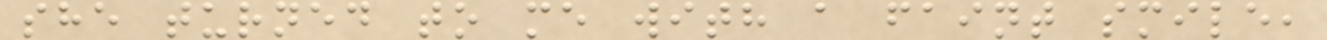she turned to me with a faint smile,
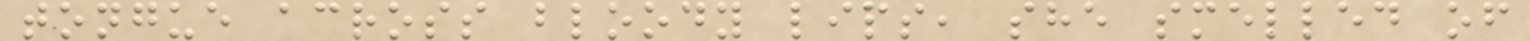tongue across bloody lips, she smelled of
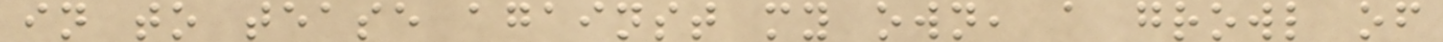in to tease against my own, a growl of
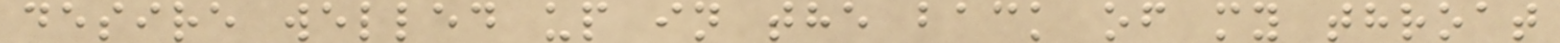desire welled up in the back of my throat
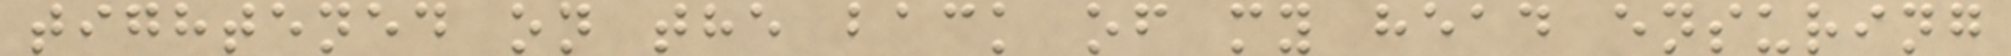tightened on the back of my head ensuring
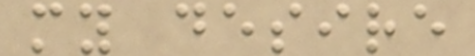my desire
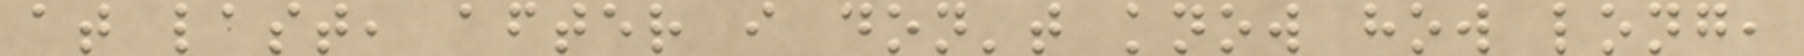at last, after i don't know how long,
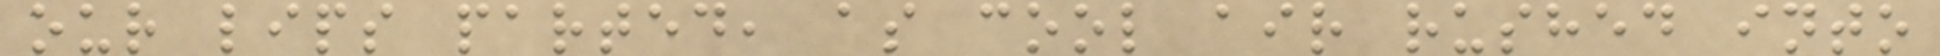our lips parted, as cool air rushed into
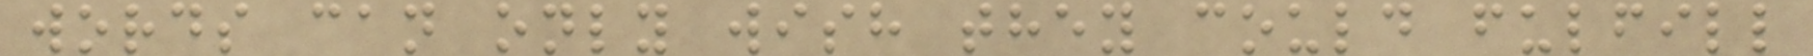words can only wish they could fulfill
